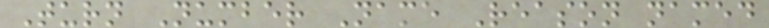Turn Number Name Reason named
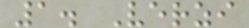1. Verzi
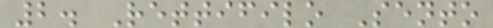2. Rettifilo Sento
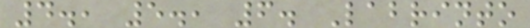4., 5., 6. Labrinto
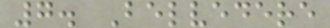7. Belvedere
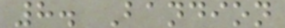8. Bandion
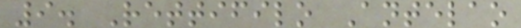9. Rettifilo Antelao
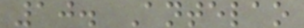10. Antelao
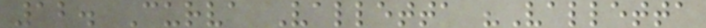12. Curva Valletta "Valletta
